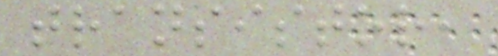transistor,
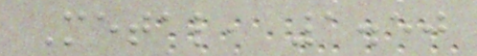Metal, 1.50
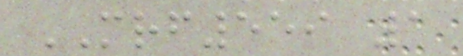MRF559 1
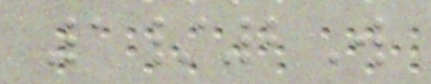1/2W
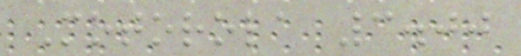Motorola 3.00
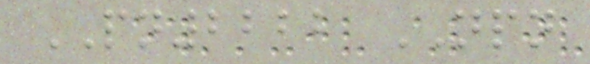PN2222 NPN
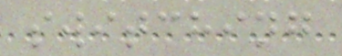switching
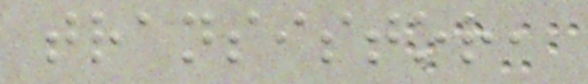transistor,
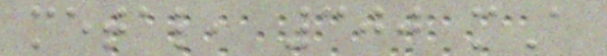metal, 300 mA
